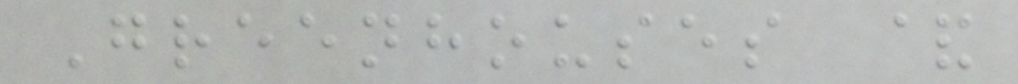Greenhouses &
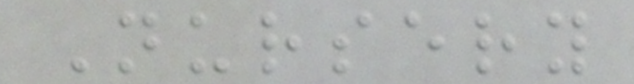Nursery
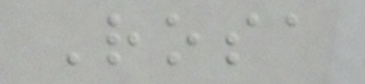Rosa
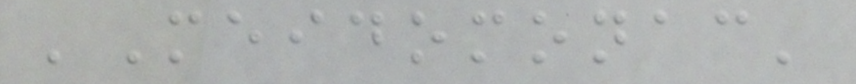'Meidomonac'
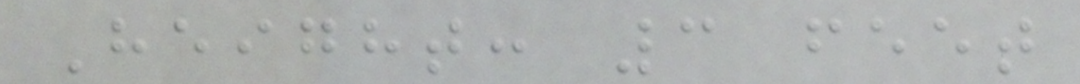Height: 3 feet
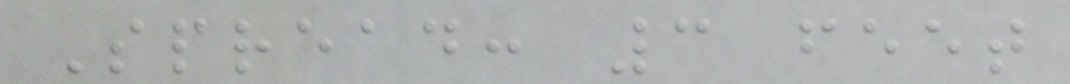Spread: 3 feet
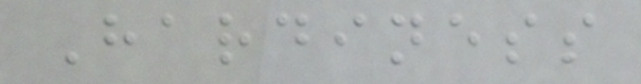Hardiness
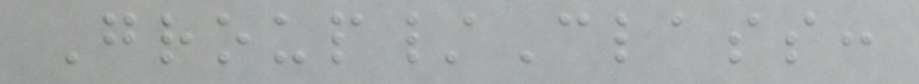Group/Class:
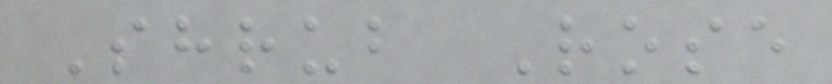Shrub Rose
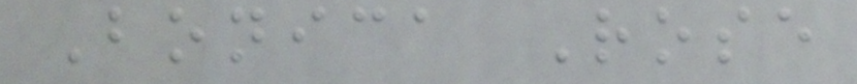Bonica Rose
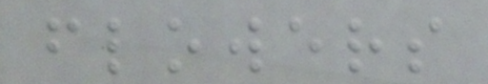flowers
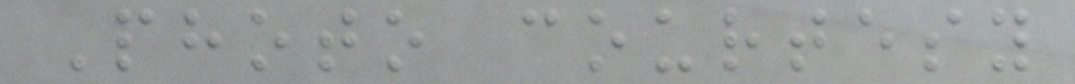Photo courtesy
